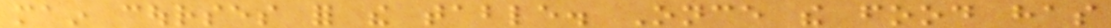main courses for the table. Once the food has
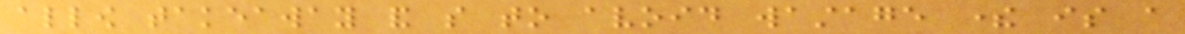allow takeaway and so to avoid wastage there is a
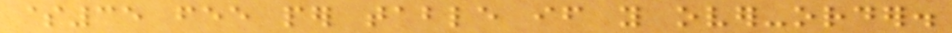$35 fee per table if you over-order.
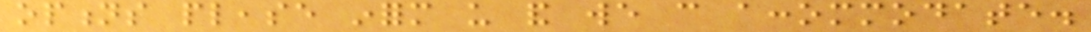options please inform us and we can accommodate.
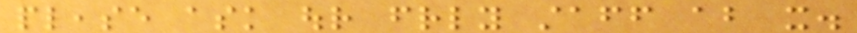please ask our friendly staff about it.
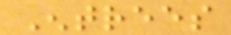Entrees
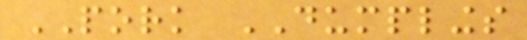PORK DUMPLINGS
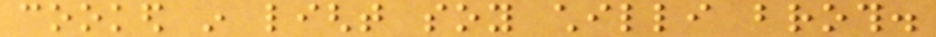cooked in light soy chilli broth.
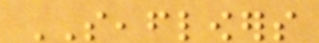SEAFLOWERS
